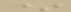*
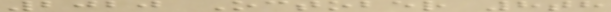2020 October 8th
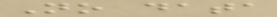No data
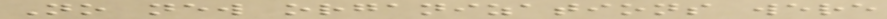No new organizations were
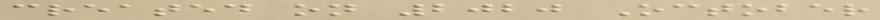created on 2020 October
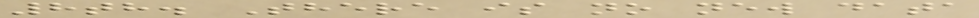8th. There is no new data
